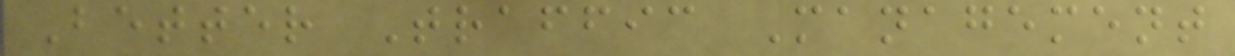Better Traffic Management
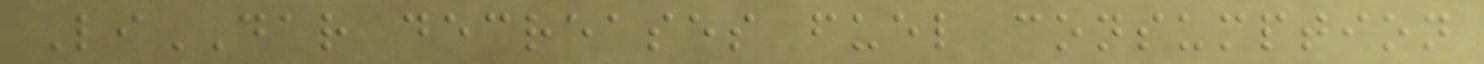LiDAR decreases fuel consumption
